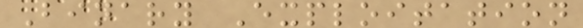Binary Exploitation
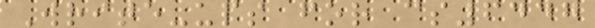Write-ups for cs6447
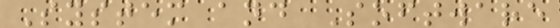System and Software
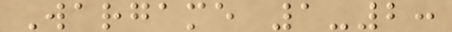Wargame 1-2:
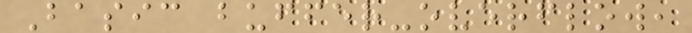Basic buffer-overflow,
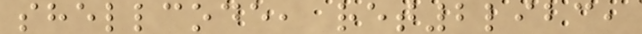shellcode, ret2libc,
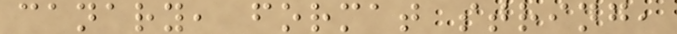canary, format string,
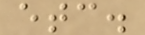etc.
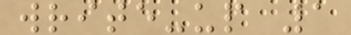write-up 1
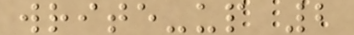write-up 2
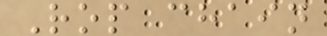Rop chain
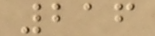216
